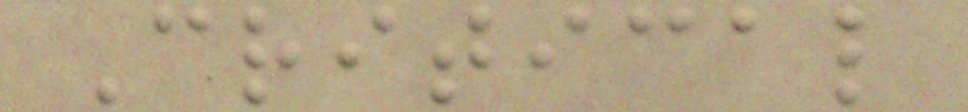Critical
